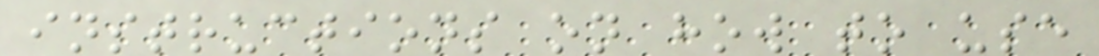instructions on how to use
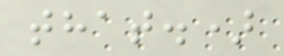that.)
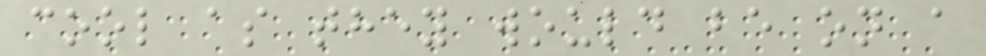cool as they would be on a
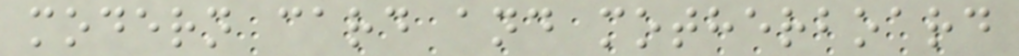modern card and motherboard
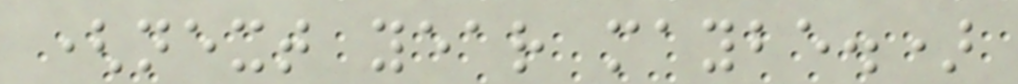(next year maybe.)
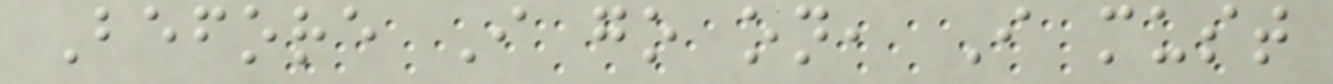Before I go on, I must
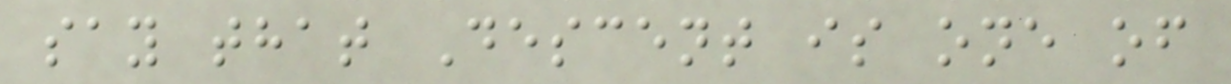say that Descent is one of
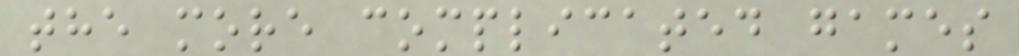the more complicated games
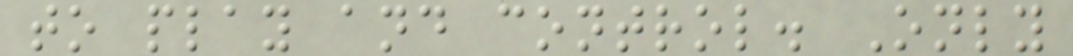to play and control. Only
